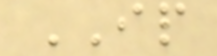IP
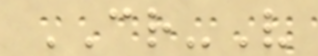CR-V
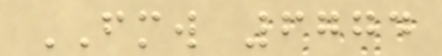FMW 6774
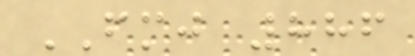FMJ 886
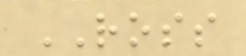ROSS
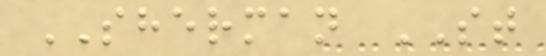SHERMAN ST
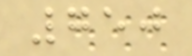750
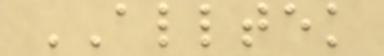ALLTEK
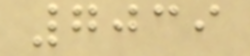7039
